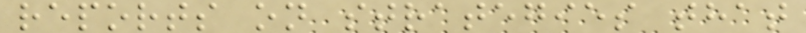reports on strategies that
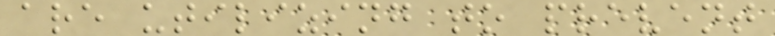are utilizing to prevent
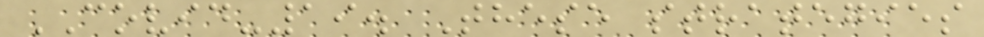COVID-19. These strategies
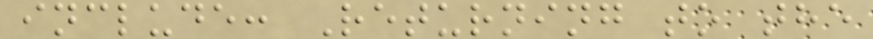include: Returning to the
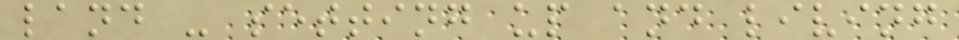land - setting up and living
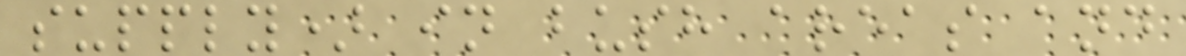supply) in bush areas and
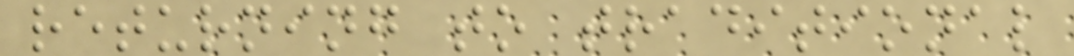returning to traditional
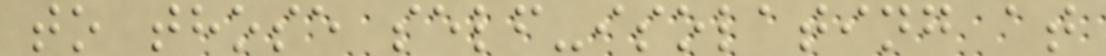to those self-isolating at
